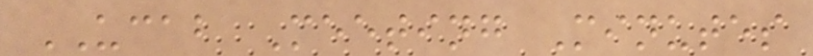UCAB Meeting Minutes
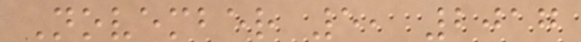November 5, 2017
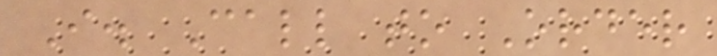I. Call to Order
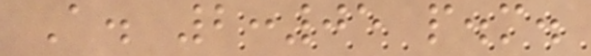A. 2:05 p.m.
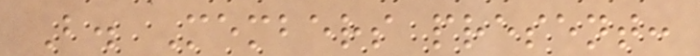B. Members present:
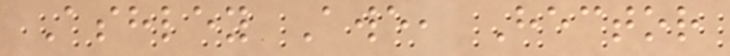Ashley Awe, Hector
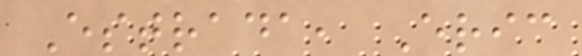Estrada, Eric
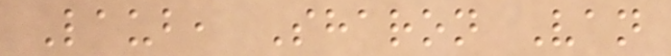Laub, Sharon Van
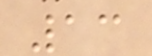13
